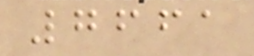7661
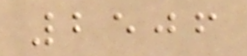2506
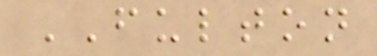FULTON
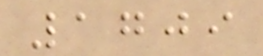1709
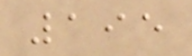195
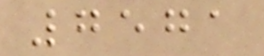7571
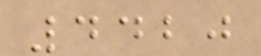4420
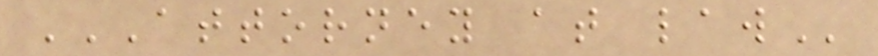ATTORNEY AT LAW
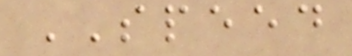SPEED
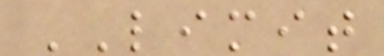LIMIT
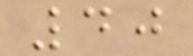40
